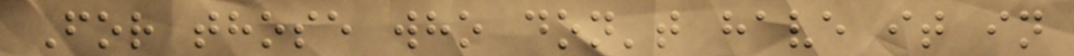For those who don't have it in
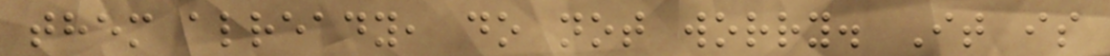them already, do not worry. It is
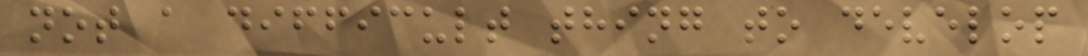not a difficult thing to develop
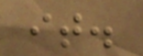it.
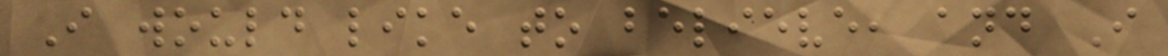I would like to believe, and I
